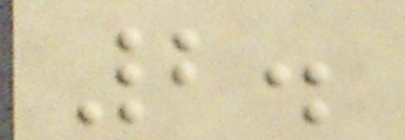2.
